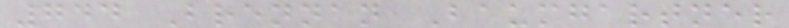744 Brennan Baumgartner
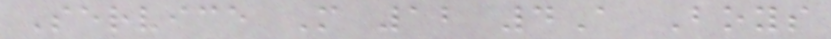Service M 12 4A Boys
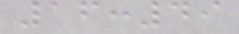16:49
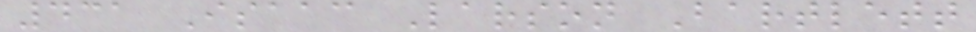431 Isaac Larson Bartlett
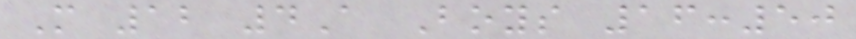M 12 4A Boys 16:50
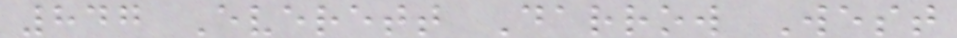847 Everett Darrow West
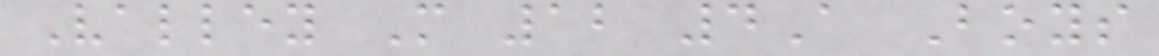Valley M 12 4A Boys
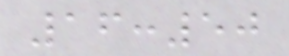16:50
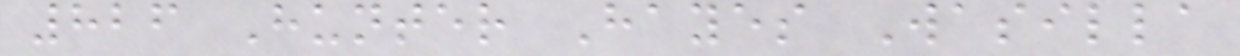826 Hunter Hayes Wasilla
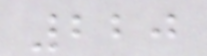220
